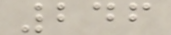246
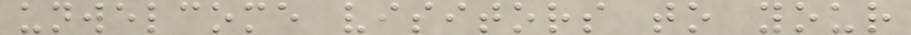unwelcome visitors to your
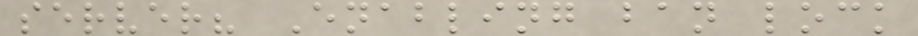server? Enabling ban lock
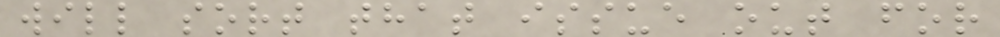will sort that issue out for
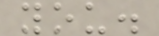you.
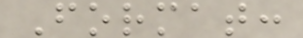Format:
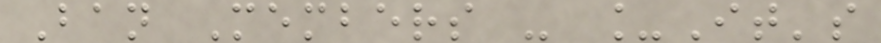Ban Members - _It's
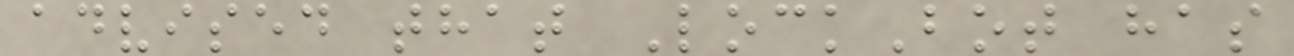advised that LockBot has
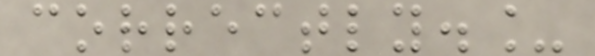correctly._
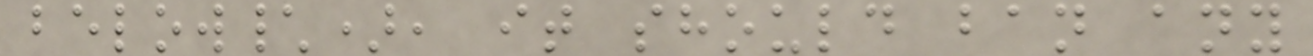below\), it should ban any
